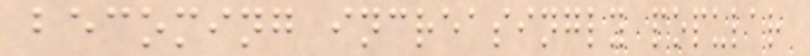becoming increasingly popular
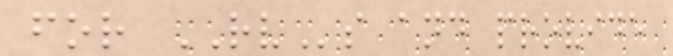for RVs and provide
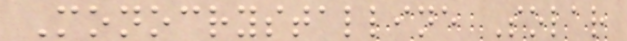Monocrystalline Solar
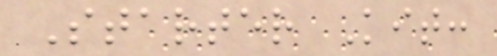Starter Kit:
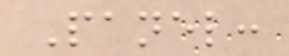Panel:
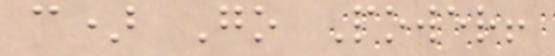c) Go Power!
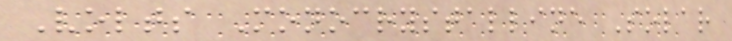Volts Monocrystalline Solar
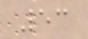53
